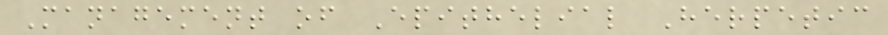Management of Epithelial Herpetic
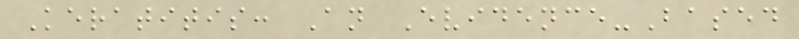Keratitis: An Evidence-Based
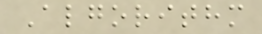Algorithm
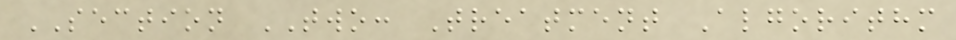SECTION TWO: Treatment Algorithm
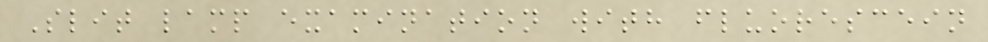Slit lamp examination with fluorescein
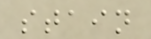stain
